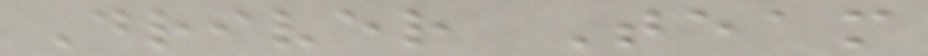Driver Team
